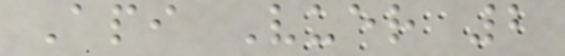Api Vuer 2
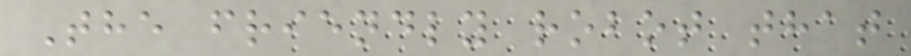The friendly robot that
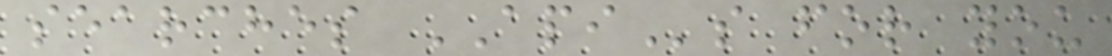searches APIs for you
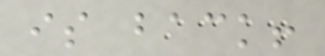is back!
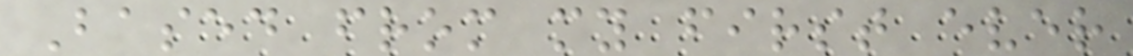Based from my first ever
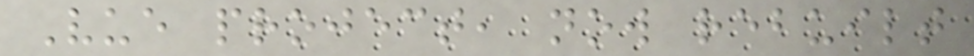Vue project, now rebuilt
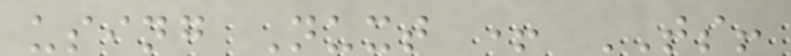using Nuxt + TS!
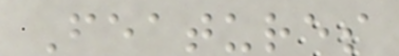Features
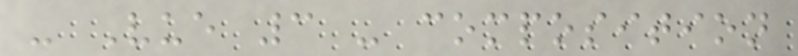- Vue 3 - composition
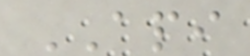API
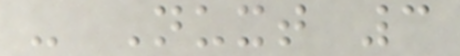- Nuxt 3
